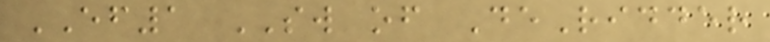EF1 SW of DeRidder
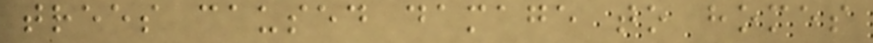trees caused damage to homes
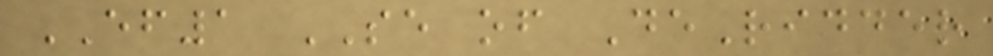EF1 SE of DeRidder
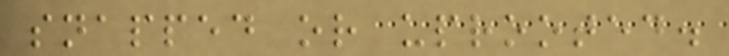snapped or uprooted.
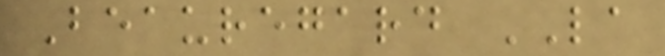Beauregard LA
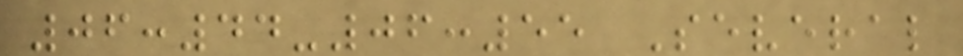06:44-06:55 Several
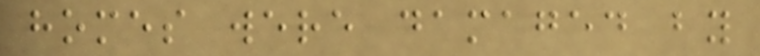homes were damaged by
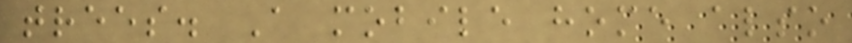trees. A mobile home also
